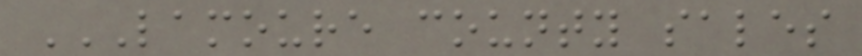LAMOURE COUNTY SALES
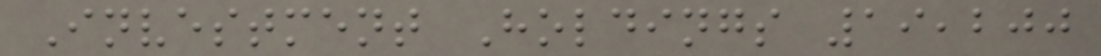Investment Holdings 19,200
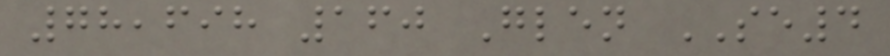78,698 160 Glen SE4
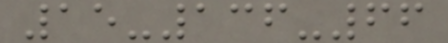15-136-66
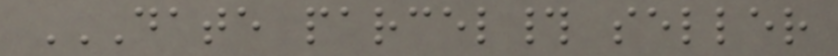DATE PARCEL# SELLER
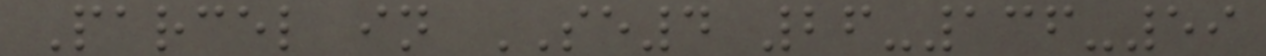Parcel in SE4 26-136-59
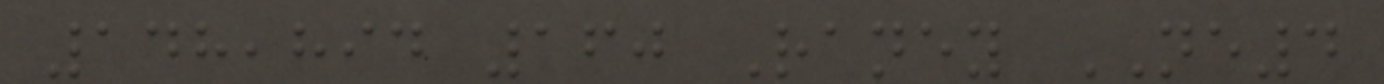148,894 160 Raney NE4
